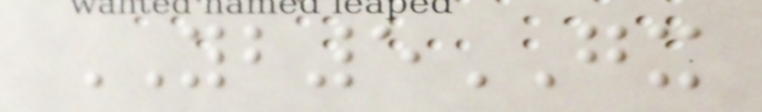YB5GX
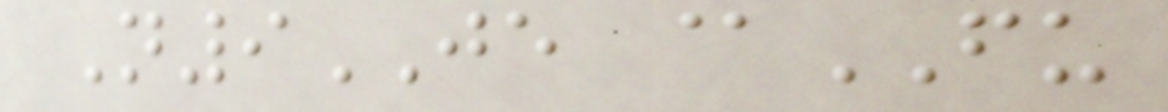N9JE @FU
